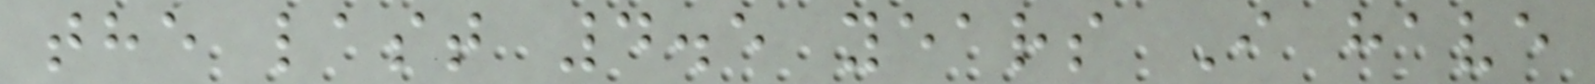the last 4.5 years I have
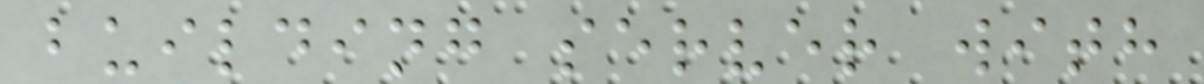building server with
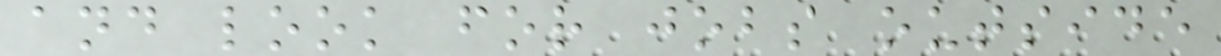and look for jobs outside
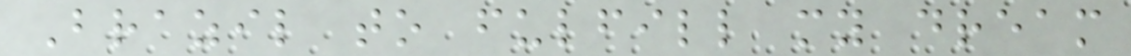Brazil to fulfill my dream
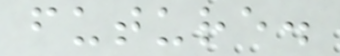future.
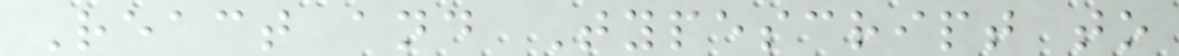React and Typescript to
